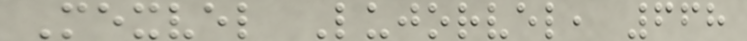Mexvel Lujorvel, 668
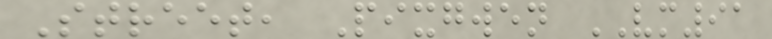Street, Pixgwen VM91
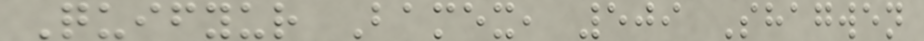Quifyur Bamex, 509 Shagwen
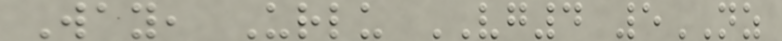Way, Urlu VG4 5NZ
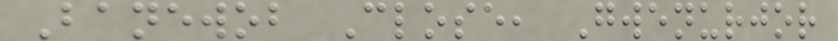Banewob Close, Gwenurjor
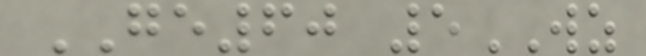GE60 5WZ
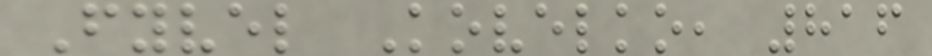Fyvel Kovelko, 816
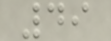49
